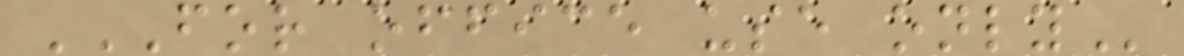FOR OFFICE USE ONLY
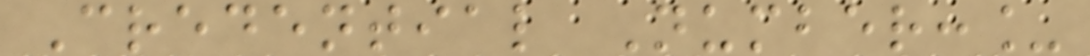Credential Number:_
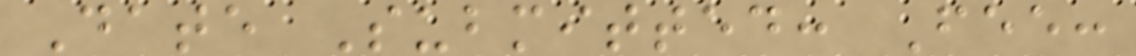Date Submitted: Fee:
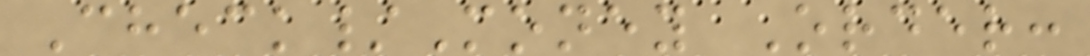Check/Money Order:
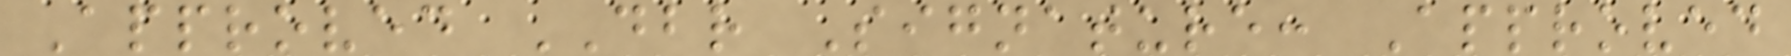Approved DBR Signature: Approved
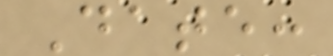Date:
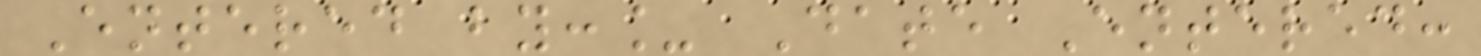Entered by:_ Date Entered:
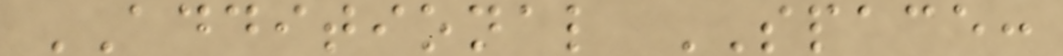ADDITIONAL SPACE:
